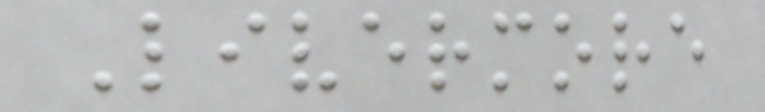Livermore
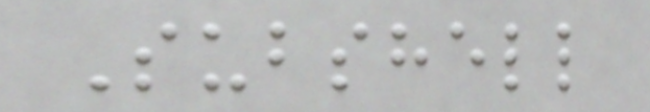Subshell
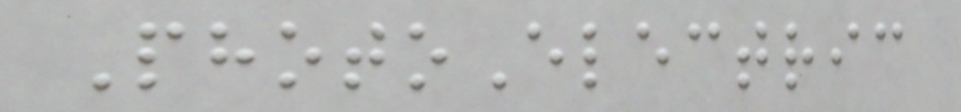PhotoElectric
